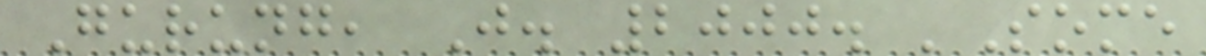Gurung, J. 2000. 'Some
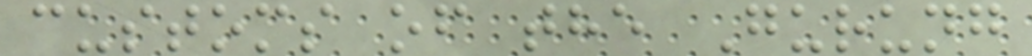customs of the Gurung
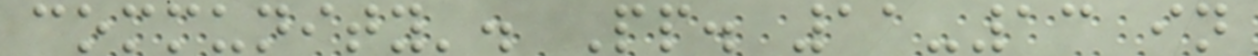community'. Pp. 11-13 in
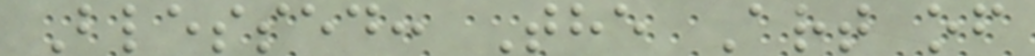Blessed: The Art of
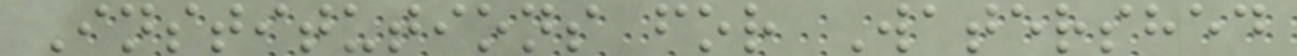Institutions for Watershed
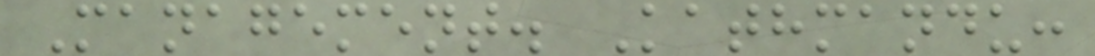Management. Kathmandu:
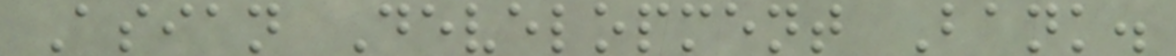Asian Development Bank.
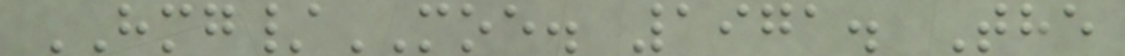HMG/MOE. 1971. The
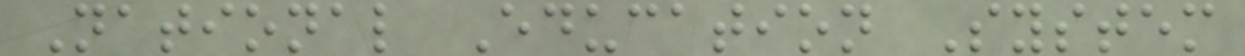National Education System
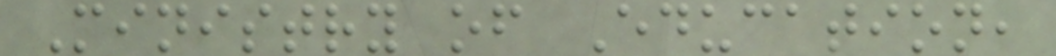Ministry of Education,
